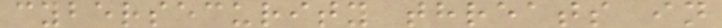cybersecurity threats in
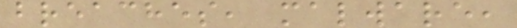breaches, malware,
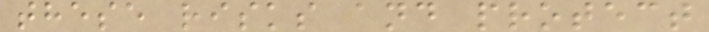these risks and protect
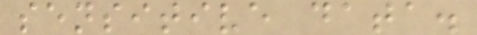sensitive data.
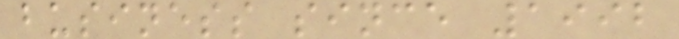business since 1992
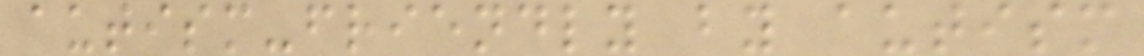autism-friendly by autism
